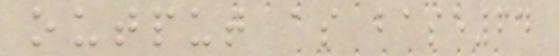output as base64
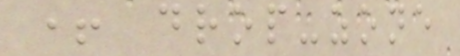+ drop-zone
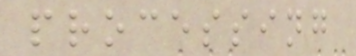processing
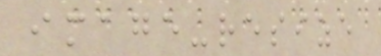image-resize
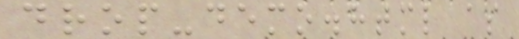drop-demo.html as
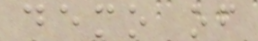demo of
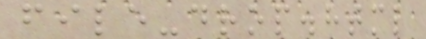file-drop.html
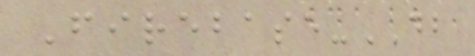Firebase-DB
